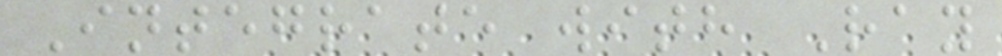Integrate with Ray
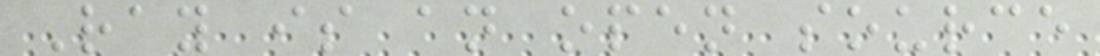Ray is an open source
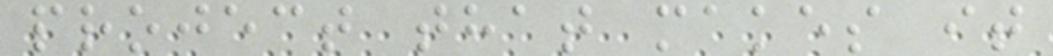project that makes it
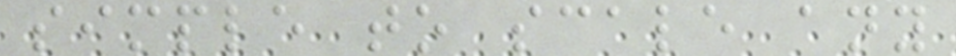simple to scale any
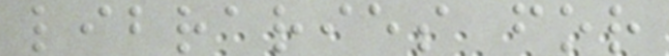libraries for
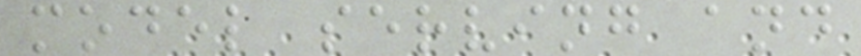model serving and
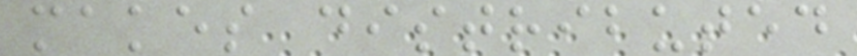makes distributed
